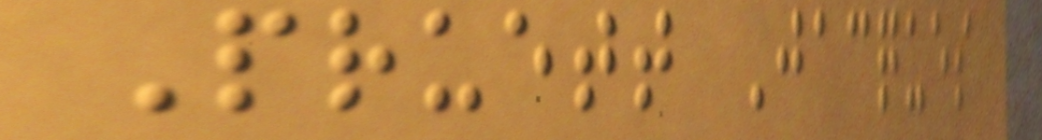Pruett Jacques
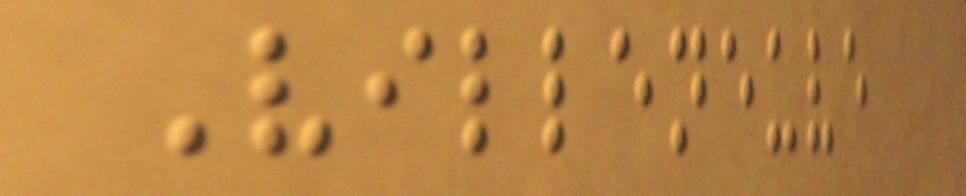Villeneuve
